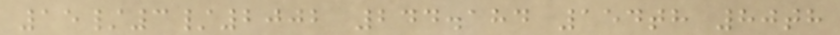15/3/2002 244.184 154th 80th
